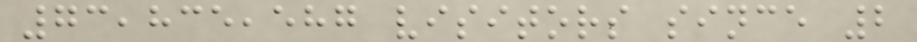73,835,587 visitors since 2
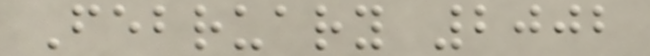February 2002
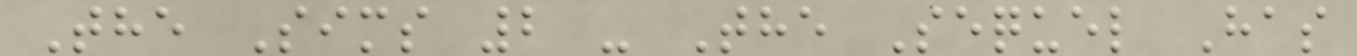The Sims 2 - The Sequel Has
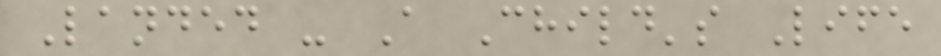Landed - A Child's Life
